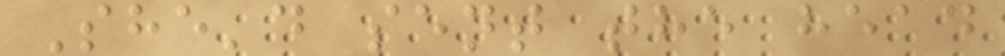She'd sent the head
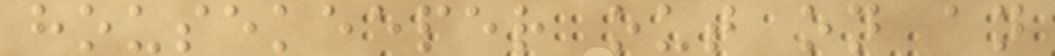housekeeper out on an
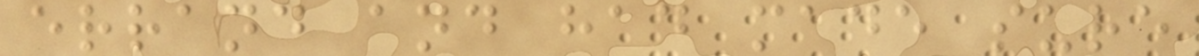errand and had made sure
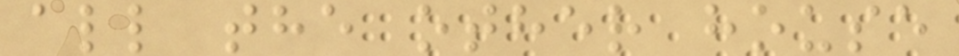all the other house
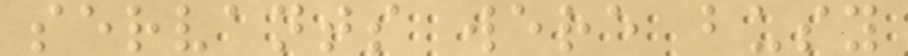servants were busy
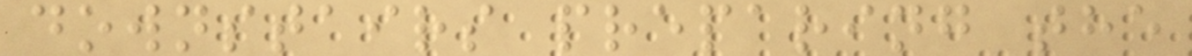downstairs preparing the
